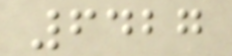6427
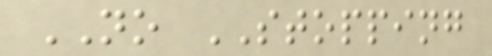NO STOPPING
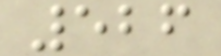526
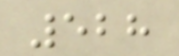528
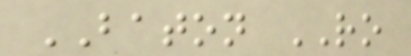BATON RO
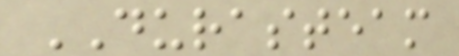DURASTEAM
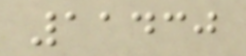11430
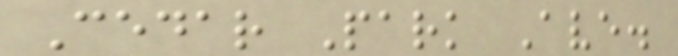Cedar Park Ave.
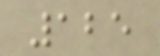125
